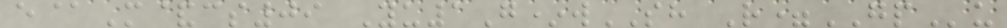e@M&cs09 Yu1G*wSH R=GPu
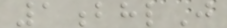1bhlJ
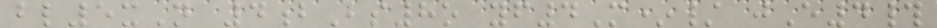bl5xN 4bBs8o yf4M*/ jE4#
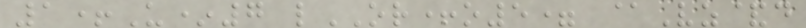1+U*7 lOR+o5= @Vz&d
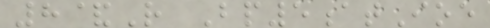8&R Bp5atIoe
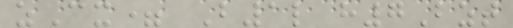zCx= B1l h7Bzt
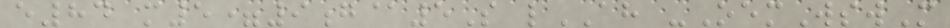e84 m5=9g@5S lAH -OemWswM
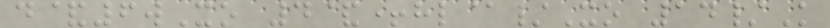d&6wXo 4&+hl@/Xo 14/K
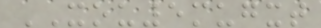XOU5mugxt
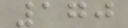170
